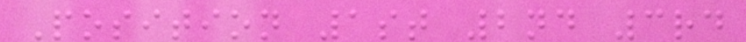Position 1st 2nd 3rd
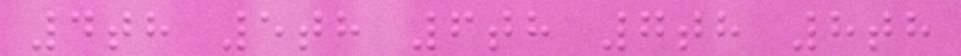4th 5th 6th 7th 8th
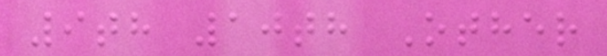9th 10th Other
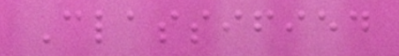Classified
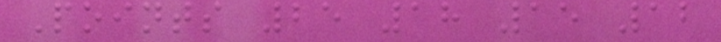Points 25 18 15 12
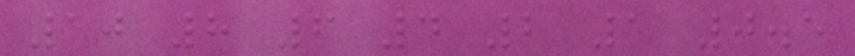10 8 6 4 2 1 0.5
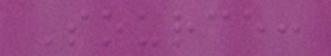Source:
